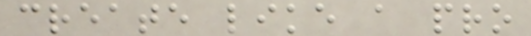create like a pro
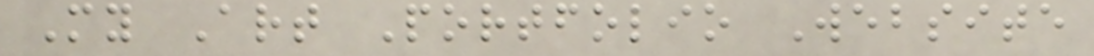My Art Portfolio Website
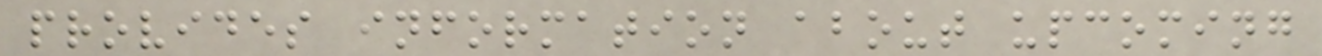provides information about upcoming
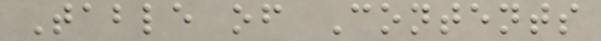Table of Contents
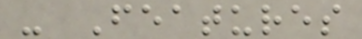- Features
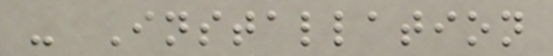- Installation
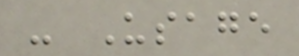- Usage
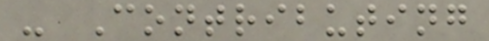- Contributing
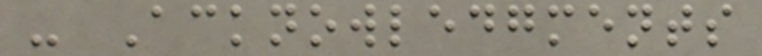- Acknowledgments
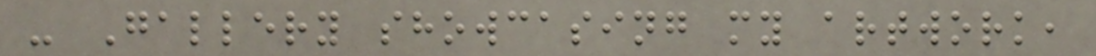- Gallery showcasing my artwork,
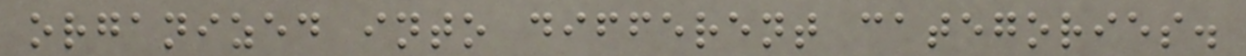organized into different categories.
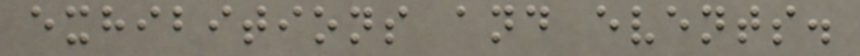exhibitions and events.
